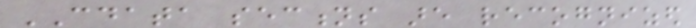CDATA sections are recognized
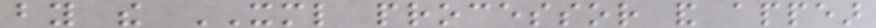by the XML processor and appear
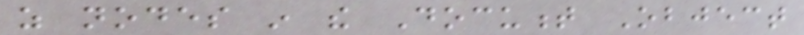as nodes in the Document Object
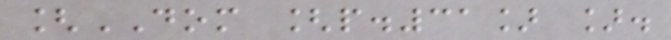[DOM [p.31] ].
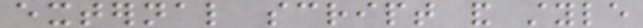external script and style
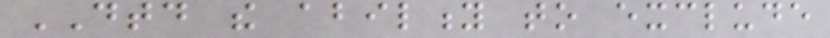DTD the ability to exclude
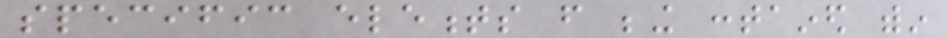specific elements from being contained within
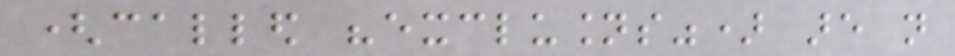(called "exclusions") are not
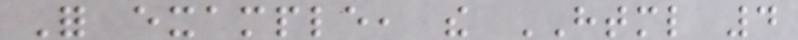For example, the HTML 4
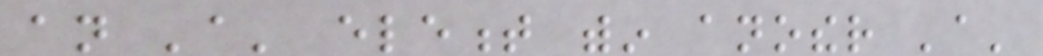an 'a' element within another 'a'
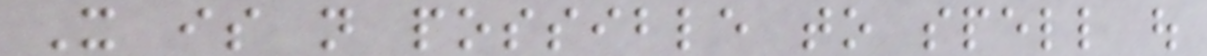It is not possible to spell out
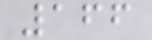166
